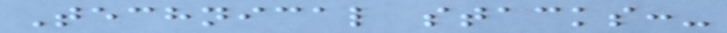Technical stacks:-
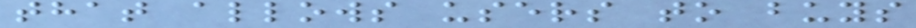that allows users to buys
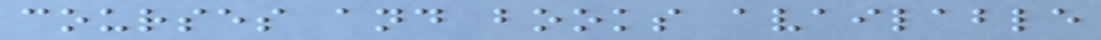courses and books available
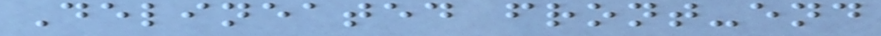Delineated front-end
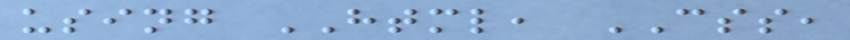using HTML, CSS,
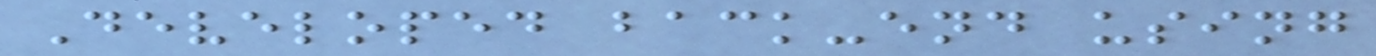Developed back-end using
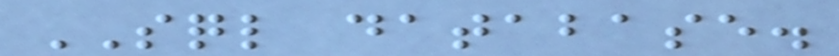SQL database.
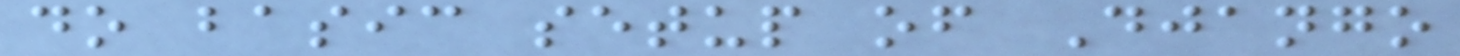do basic setup of Django
